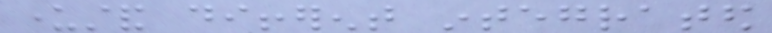understand different integrated
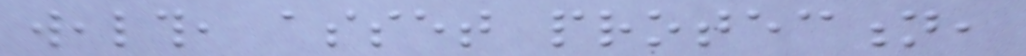wealth, asset protection,
